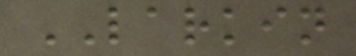LARKIN
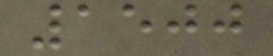1500
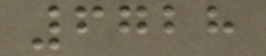6728
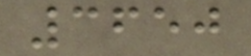3650
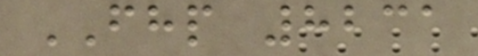FHP 8231
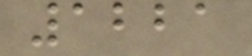1221
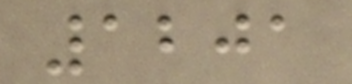1201
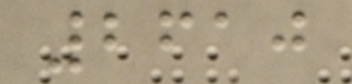2610
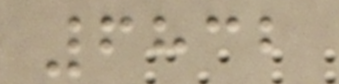6832
